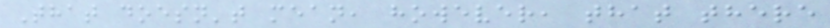That doesn't mean, however, that there
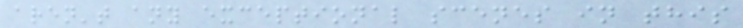aren't any exceptional scenes in this
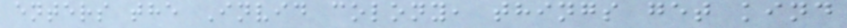enters the Invid colony, things get kind
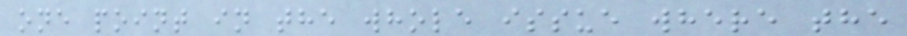one point in the whole issue where the
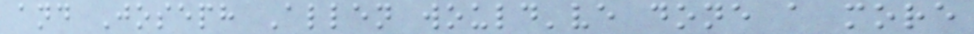and Joseph Allen would've done a more
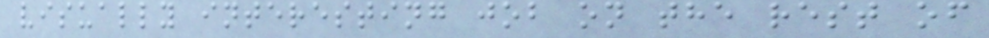visually interesting job on the rest of
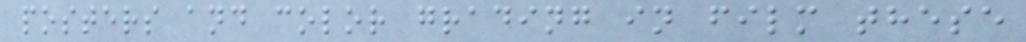posters and color grading in film these
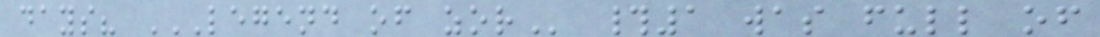days? LEGEND OF ZOR #1 was full of
